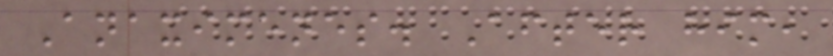Anaximenes. After him,
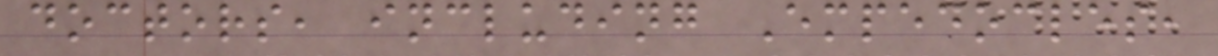doctors, including Empedocles,
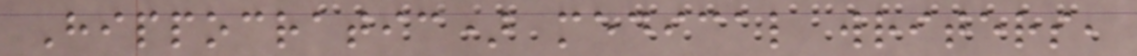Hippocratic) medical writers,
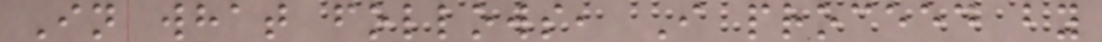In what follows, I proceed by
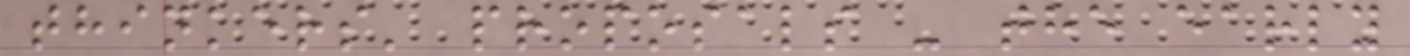thinkers' proposals - the early
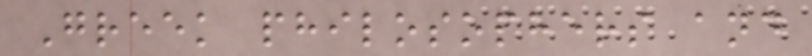Greek philosophers and
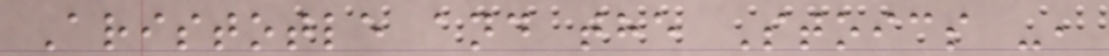Aristotle and the Stoics -,
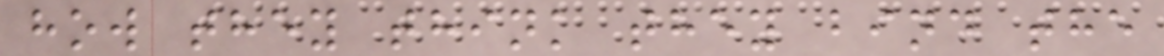how they think they bind the
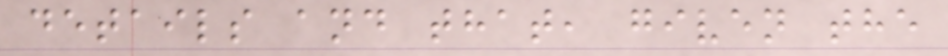details and that, given the
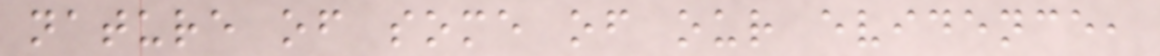nature of some of our evidence,
